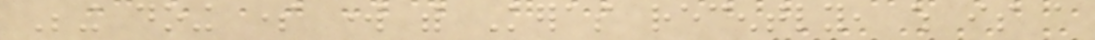Being doing some work with Keras recently, which is a
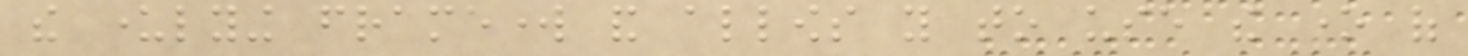the underlying framework and allows you to use the one of
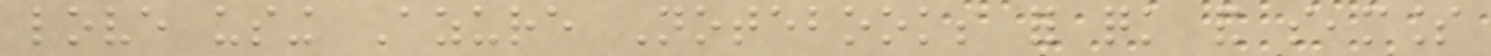love using Azure Notebooks for quick and seamless
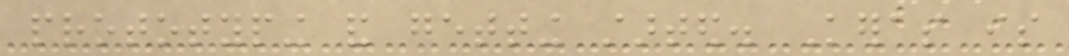prototyping and getting started. Keras is
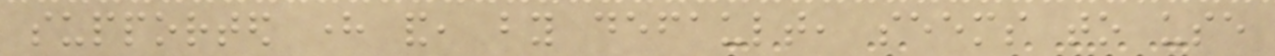supported here and, by default, seems to use
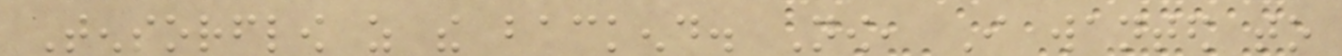Tensorflow as the backend. Now, I wanted to
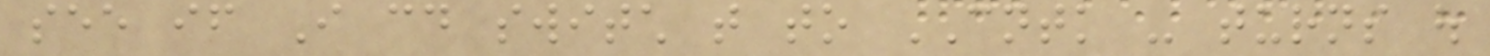see if I could switch that to CNTK - turns out
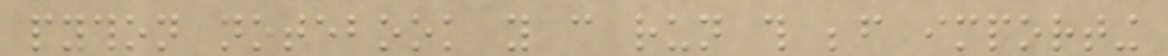python notebook you can run this before importing
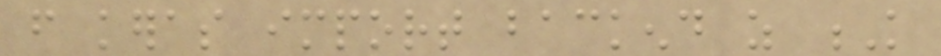from keras import backend as K
